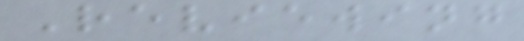Reviewing
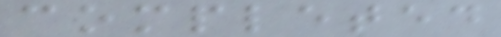completed
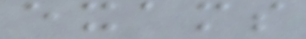exams
